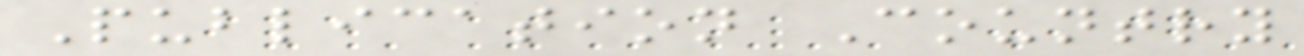Publication Country
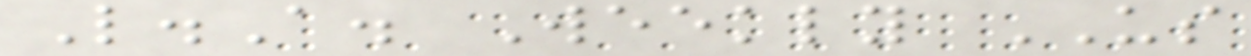L.A. Weekly US
